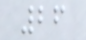26
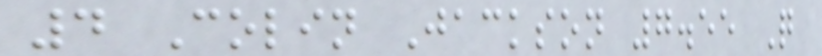4 Colin Jackson 7.55 Q
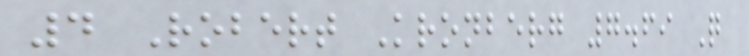4 Robert Kronberg 7.69 Q
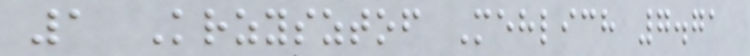1 Krzysztof Mehlich 7.71
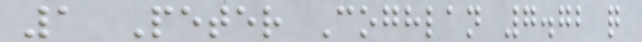1 Peter Coghlan 7.72 q
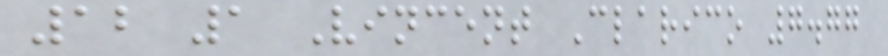12 1 Vincent Clarico 7.77
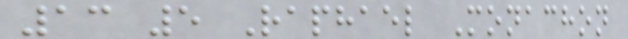13 5 Raphael Monachon
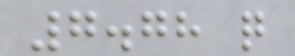7.78 q
